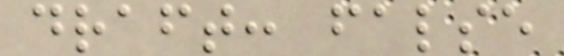draft: false
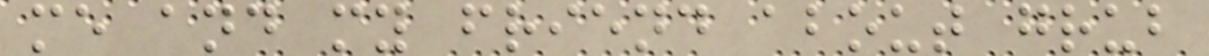me and my friend about grub
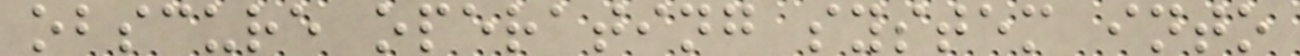obscure operating system into
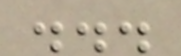...
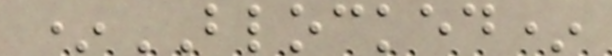*BLOCKED*
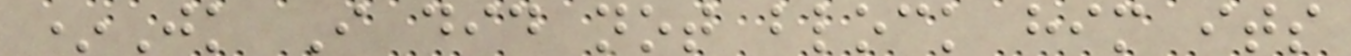*Jk I did not block him its
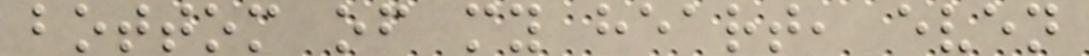bottom of my heart, even
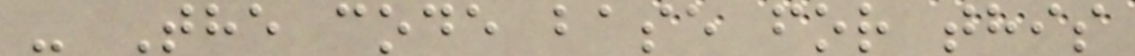- The code base for this
